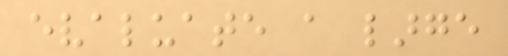evaluate a large
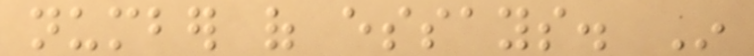number of essays. In
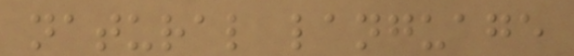natural language
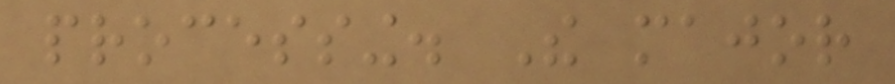processing. The major
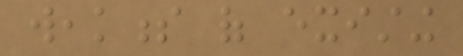weakness of existing
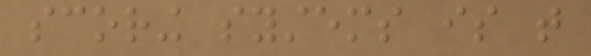scoring systems is that
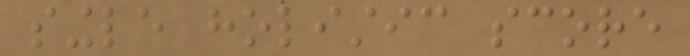single holistic score
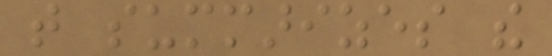that summarizes the
